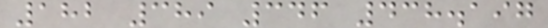182 389 346 438.197
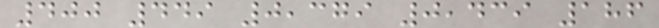400 449 0,379 0,439 186
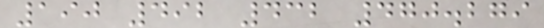190 492 432 470.279
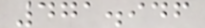471.946
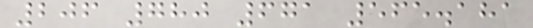206 780 671 565.181
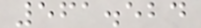561.524
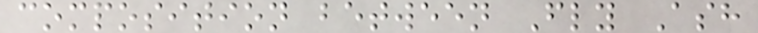composition between Fly Ash
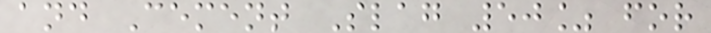and Cement Slag 50% for
